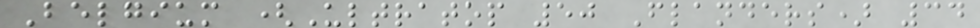Belgium (Ultratop 50 Flanders) 34
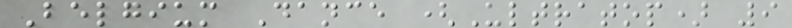Belgium Dance (Ultratop) 9
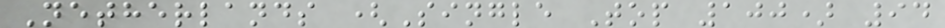Netherlands (Single Top 100) 94
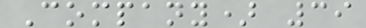Company) 39
